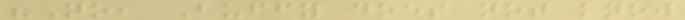"No, Buffy does not know
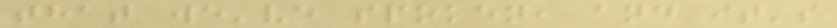that we've spoken, and it's
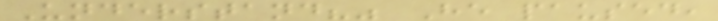Understand?" He paused,
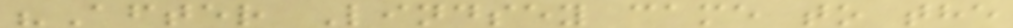"After Lindsey came to the
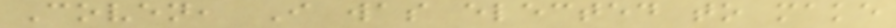Coven, I was elected to make
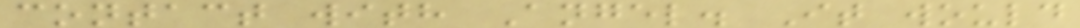contact with Angel. It would
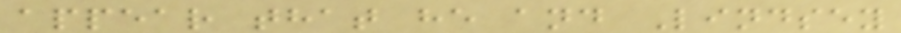appear that he and Lindsey
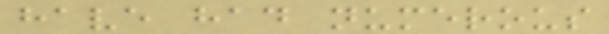have had numerous
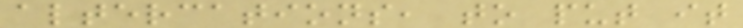altercations, to put it
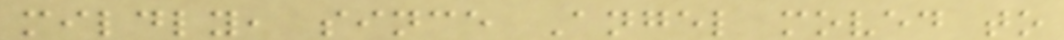mildly, since Angel moved to
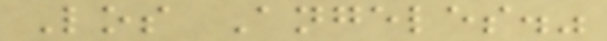Los Angeles."
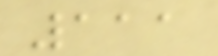111
